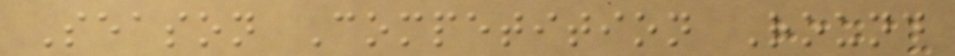Season Competition Round
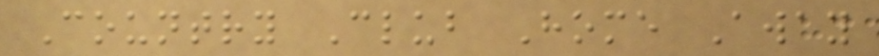Country Club Home Away
